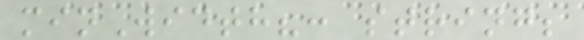minWidth?: string;
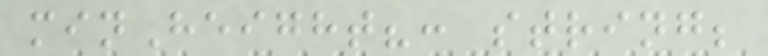minHeight?: string;
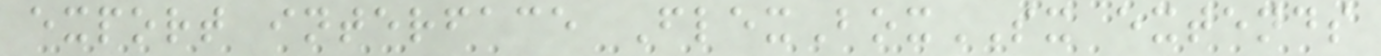export interface FlexBoxSX extends
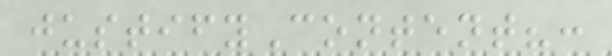justifyContent?:
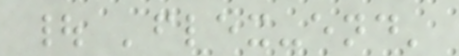| 'flex-end'
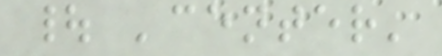| 'center'
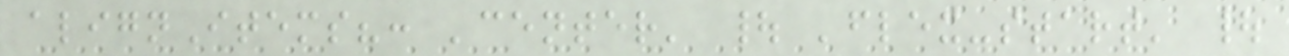alignItems?: 'center' | 'flex-start' |
